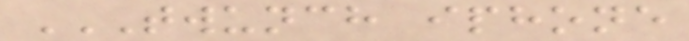TWUNCH IPHONE
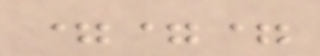===
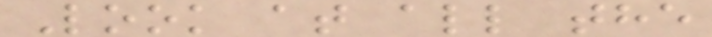Look at all the
